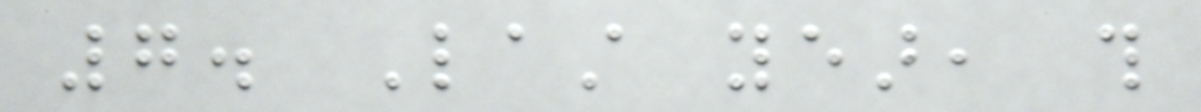7. Last year, this
